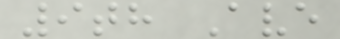9th Ave
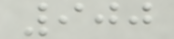900
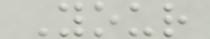Your
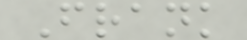Frank
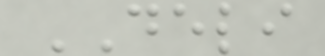DELI
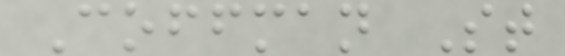Coffman St
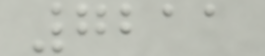7211
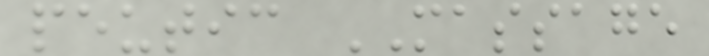peutic MASSAGE
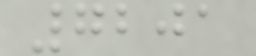7201
